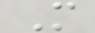M
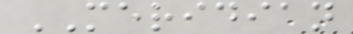MERIDIAN
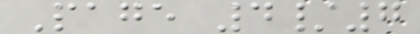Page 4/7
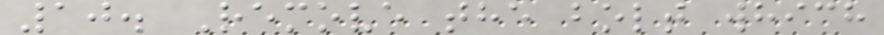10. Remove the bolt which
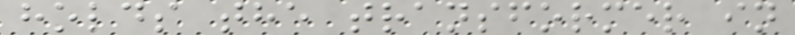holds the transformer in
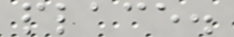place.
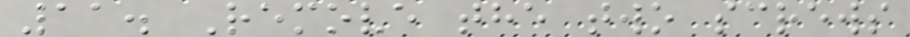11. Remove the two screws
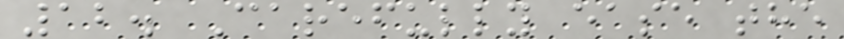12. Carefully ease the
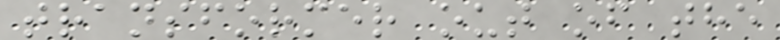transformer out of the
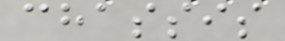chassis
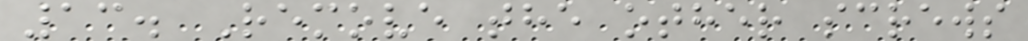13. Remove the other screws
